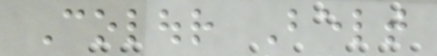Colour Belt
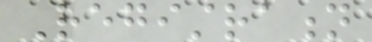Registration
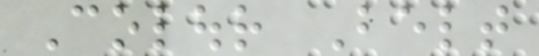Colour Belt
